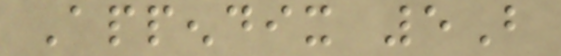Appendix 5B
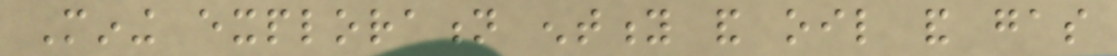Mining exploration entity and oil and gas
